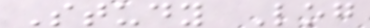Study Log
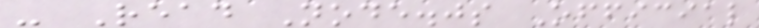- Read Node.js Official
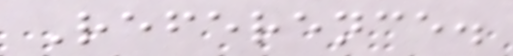Reference.
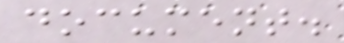document.
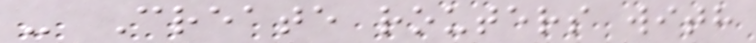- Create routers with
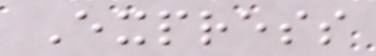Express
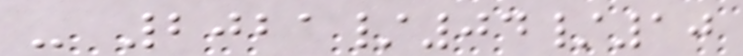- 2021/04/10
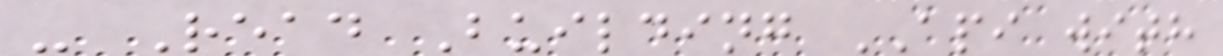- Read Building API with
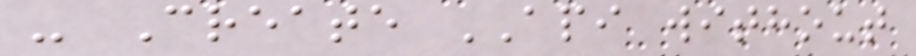- Create API without
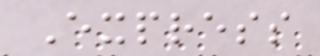Express
